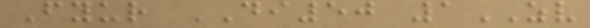Fyur DI50 1ZV
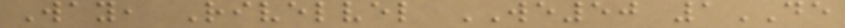Way, Rivelvel WE50 1DE
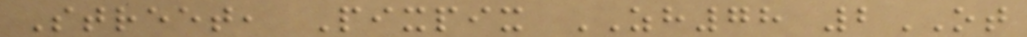Street, Pixpix ZH78 2OT
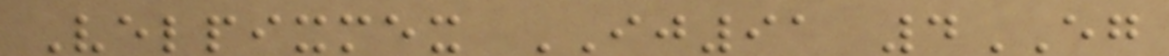Velpixmex IJ91 4EG
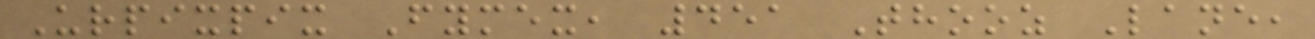Urpixpix Fymex, 451 Thooz Lane,
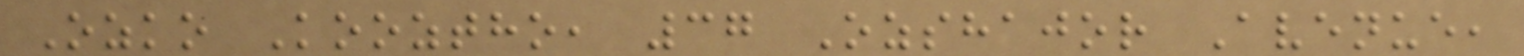Ozko Kooztho, 37 Ozshajor Avenue,
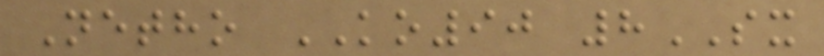Netho KO90 8SX
